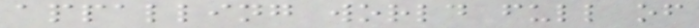appalling world full of
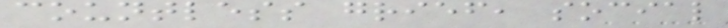countless grief, social
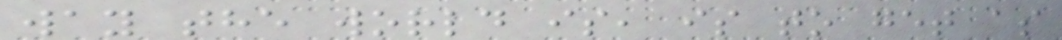way the world is, is to get as
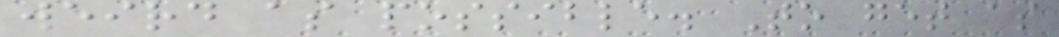weird as possible. To get as
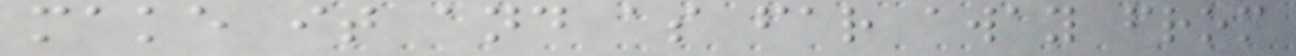make it and as far away from
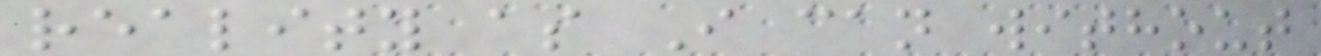reality as I can without
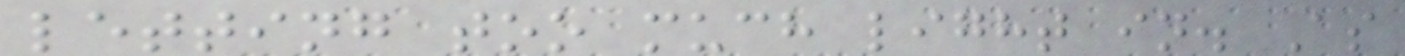letting too much light in. As
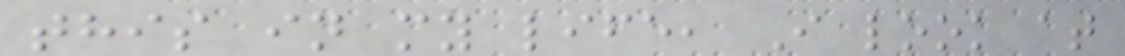this in my life, I look at
